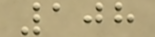108
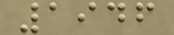1946
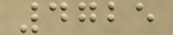4725
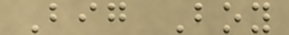Big Boy
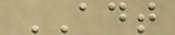ADT
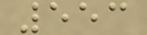553
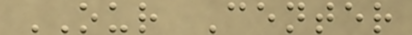OUR Center
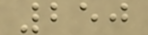250
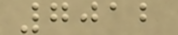7012
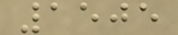1505
